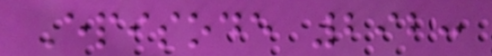Episode 292:
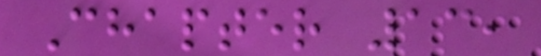Chapter 13,
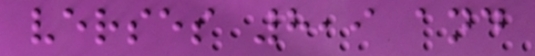verses 8,9 and
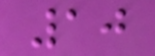10
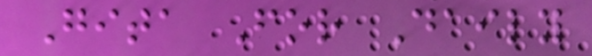Gita For Daily
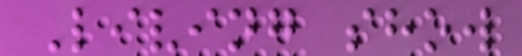Living show
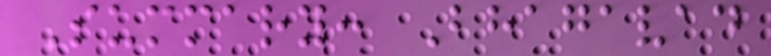Summary: Bhagavad
